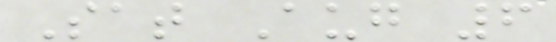Sat Aug 6
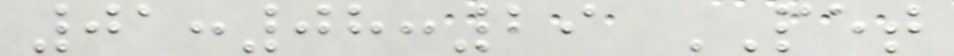01:08:29 PET
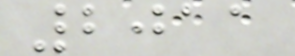2011
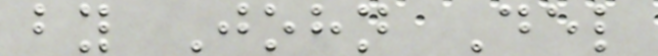by John Del
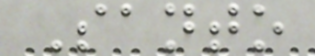Santo
